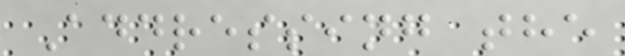Addressing the
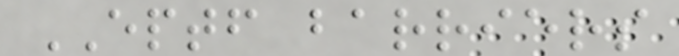EPTF barriers
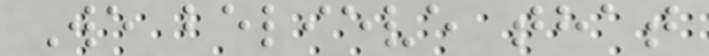We believe that
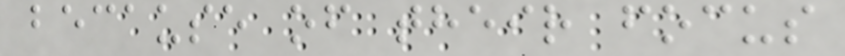because of their focus
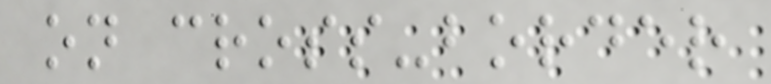on cross-border
